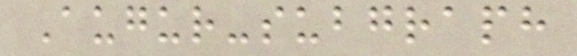Augur-subgraph
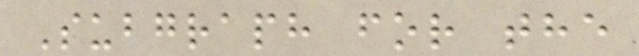Subgraph for the
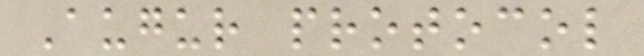Augur protocol
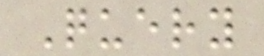Query
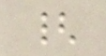{
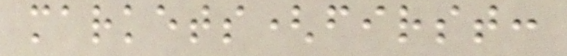markets(first:
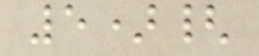5){
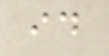id
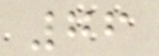76
